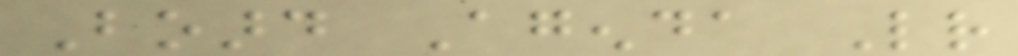Board Agenda Letter
